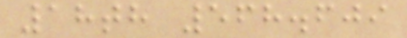18th 568.609
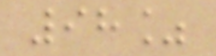98%
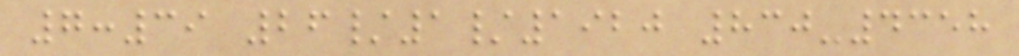7:39 26/1/1920 830-4358
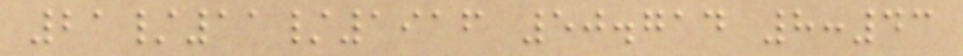21/11/1916 50.714 8:43
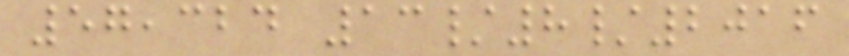57,324 13/8/2016
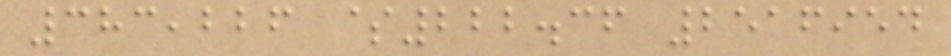383,226 $222.36 2516954
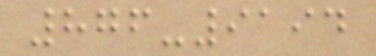876-9194
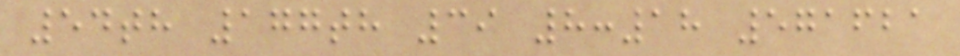54th 177th 39 8:18 571621
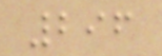296
